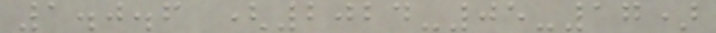1.0.6 (2024-05-17)
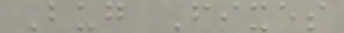Bug Fixes
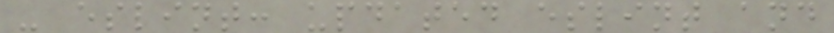- eslint: updated eslint and
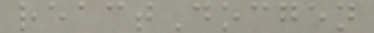reactDocgen
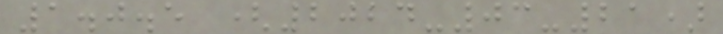1.0.5 (2024-03-21)
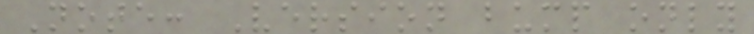Note: Version bump only
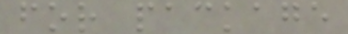for package
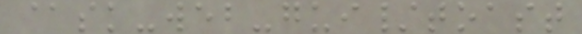@sk-web-gui/toast
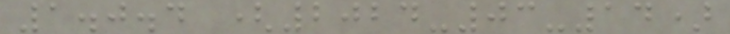1.0.4 (2024-03-14)
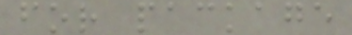for package
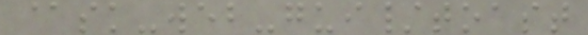@sk-web-gui/toast
